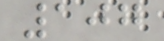107
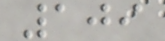109
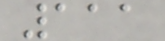111
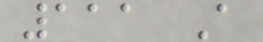111 A
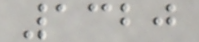1320
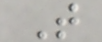T
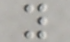y
